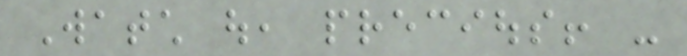Watch out, precious! -
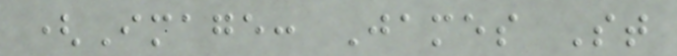(Image: James St
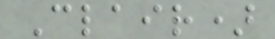Clair)
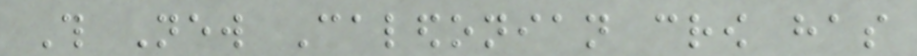This New Caledonian crow has
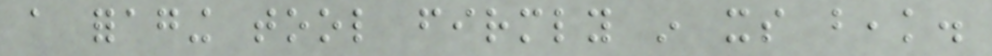a foraging tool firmly in its beak.
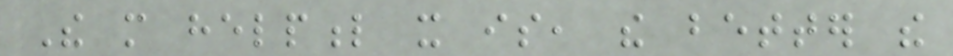The more helpful it is, the better the
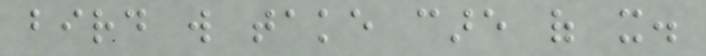bird will take care of it.
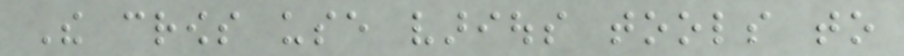The crows use various tools to
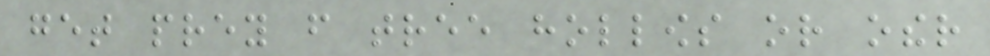get prey from tree hollows or other
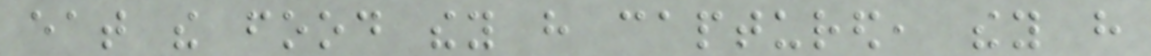eat the food they have captured, they have
